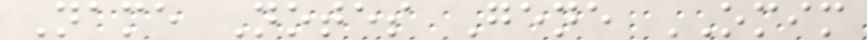Name Notes Gene OMIM
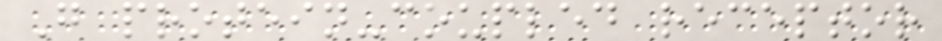G protein-coupled receptor
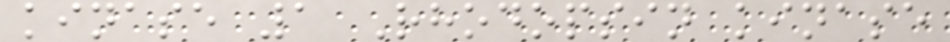kinase 1 Rhodopsin kinase
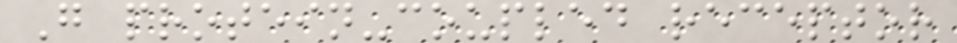G protein-coupled receptor
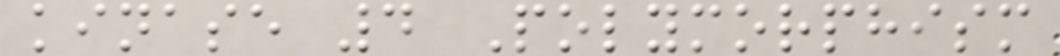kinase 4 Polymorphism
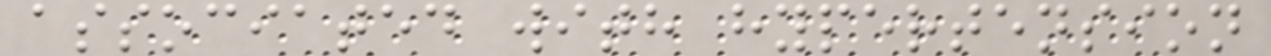associated with hypertension
